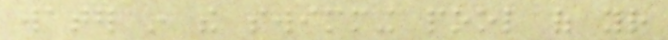water in the swimming pool of your
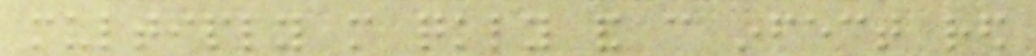multiply more quickly and can infect red
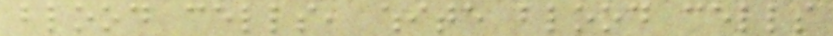blood cells, white blood cells
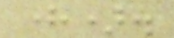here).
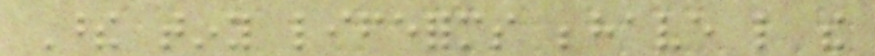These tiny lifeforms behave like the
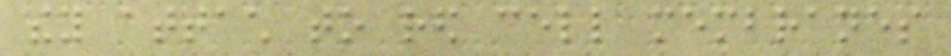they attach to red cell membranes
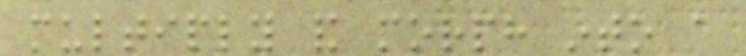multiply and morph into a
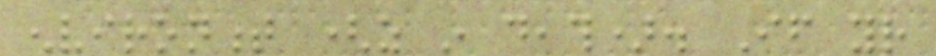environment (as in death). If your
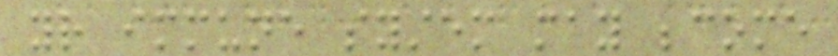your immune system may become
